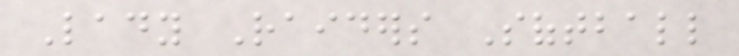Lady Raiders Softball
